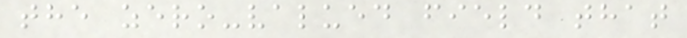the zero-valued field that
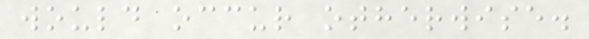would occur otherwise.
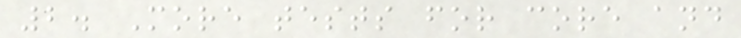2. More tests for core and
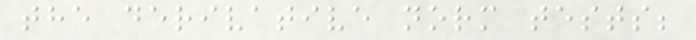the derivative norm tests;
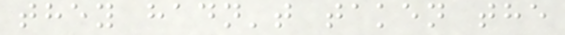they hadn't taken the
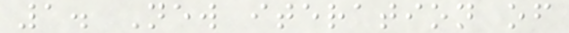1. New iteration of
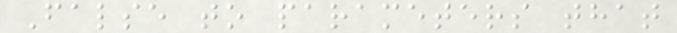False to parameters that
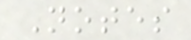Notes
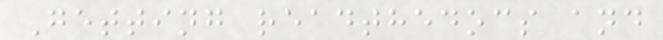Getting readthedocs and
